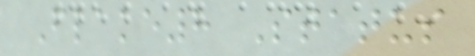Flake8 Status
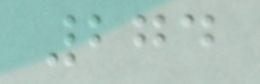274
